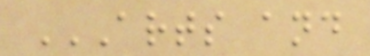ARTS AND
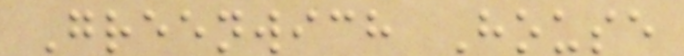Greenwich House
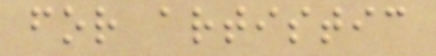for artistic
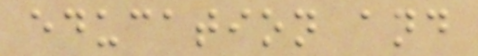education and
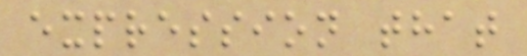expression that
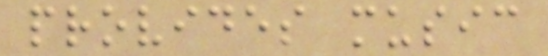provides music
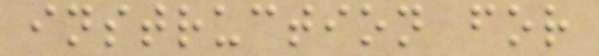instruction for
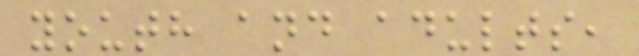youth and adults,
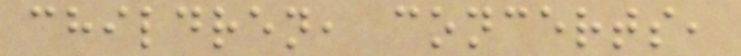children, concerts,
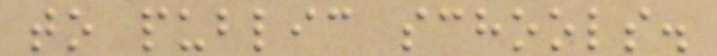to public schools.
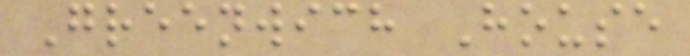Greenwich House
